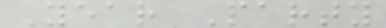Year Party
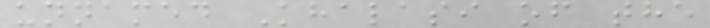unnamed Khalasi of the
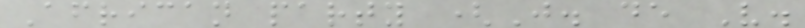African party (J. de V.
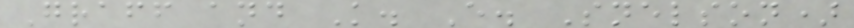Graff and K. E. Snelson)
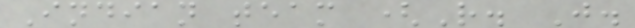Indian team (R. J.
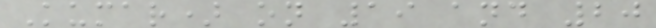Kumar) on 19 and 20
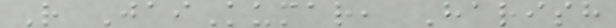R JaiKumar, Harish
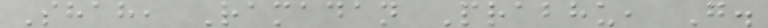Shah, Ramadan Prabhu, G.
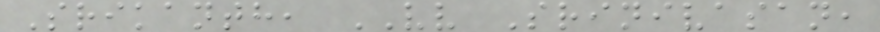Srikanth, VV Srinivasan,
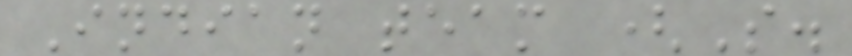Indian team (S.
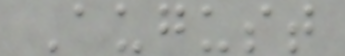August
